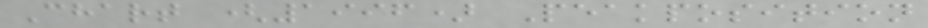Chart (1996) Peakposition
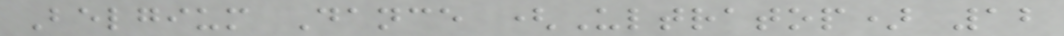Belgium Dance (Ultratop) 12
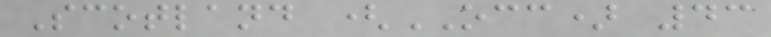Scotland (OCC) 43
